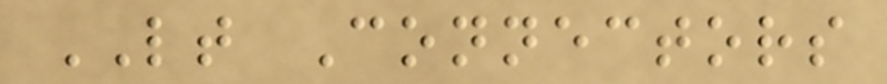LT Connectors
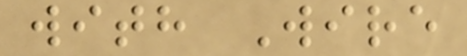with Wire
